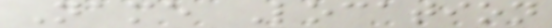Name Location
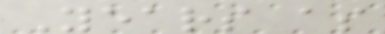Years as
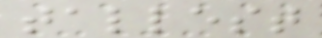tallest
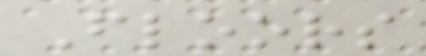Floors
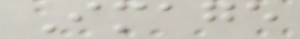Image
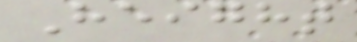Height
